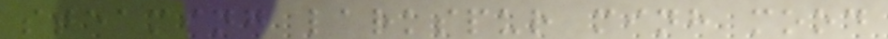steaming larkspur minh mood
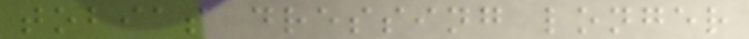tobias dressing longer
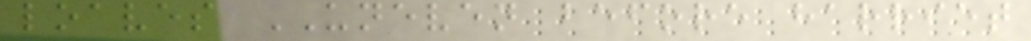loaves UNEVEN before harriet
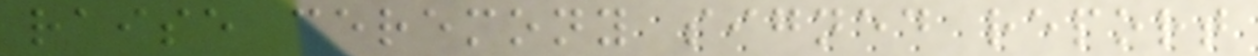raise ceremony signed report
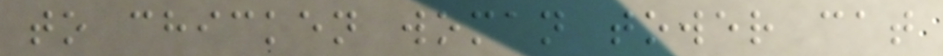to chicken woman tower cat
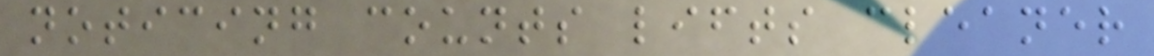noticing counts lifts cleaner
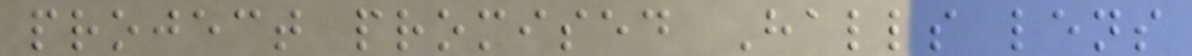project promised Halls lens
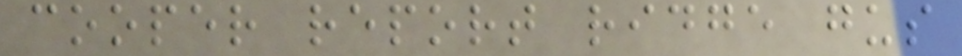cooper report ridge gus
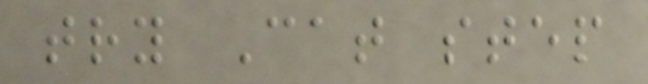try Cat step
